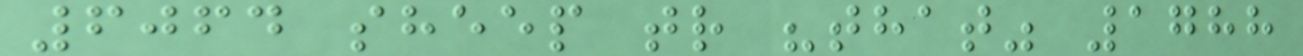6064 sheep tr "that" 1788
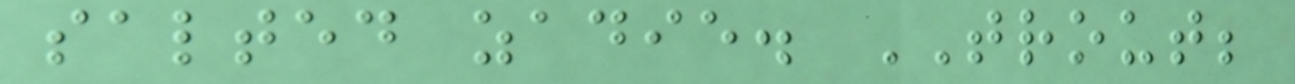salted zadie. TROUT;
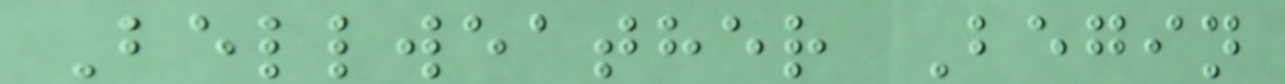Bellweather Begin
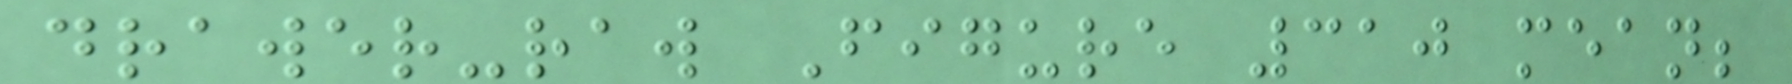drawer-raw Figure 310 mean;
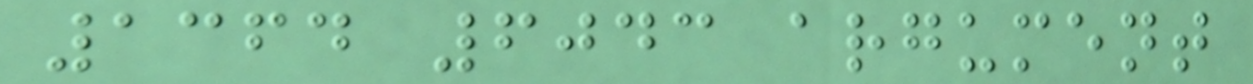1364 6043 argument
